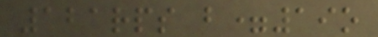121rps b=19o
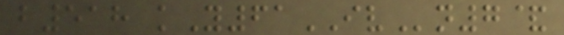b518 kY61IVn7&
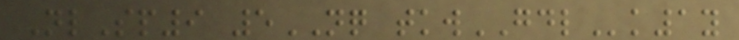NlSp9 5NQ tkwGDLk1y
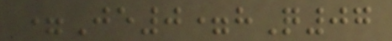=Je0=hQ07
